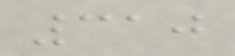310
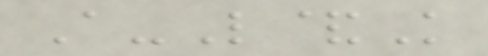A-L&K
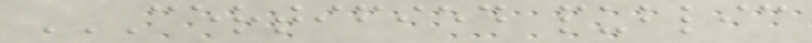CERTIFIED PUBLIC
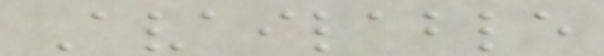Available
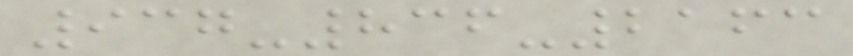937-836-2163
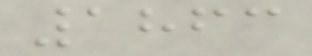1863
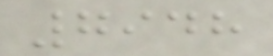7948
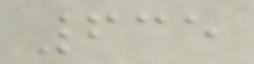635
